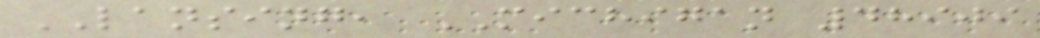LANSING, MICHIGAN 48909
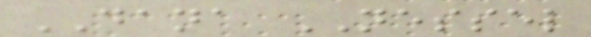DANA NESSEL
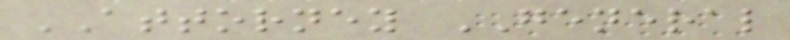ATTORNEY GENERAL
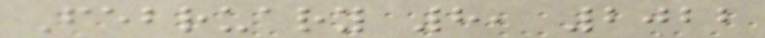February 8, 2022
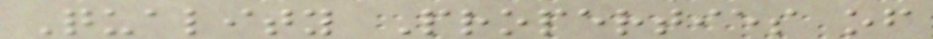Quality Properties of
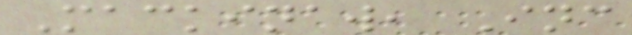Mackinaw, Inc
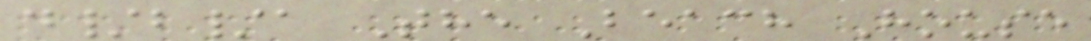d/b/a The Beach House
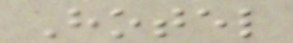Hotel
